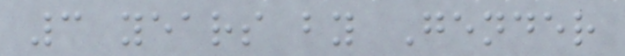3 years by Gender
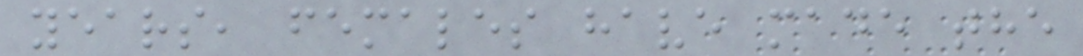years, females have made the
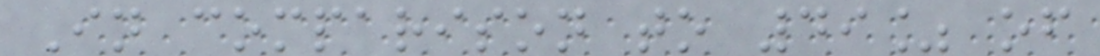In comparison to 49% of
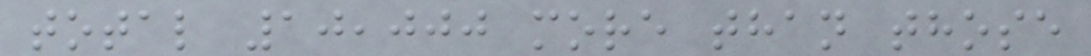total 10,000 more than those
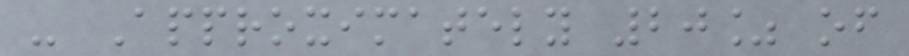- Approximately 20% of
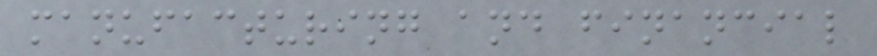manufacturing and financial
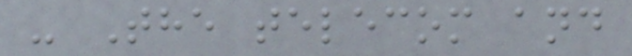- The telecom and
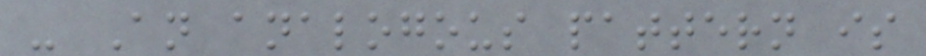- An analogous pattern is
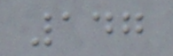147
